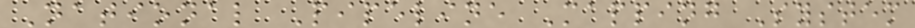National Pipeline Mapping System
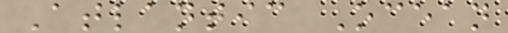Atlantic Ocean
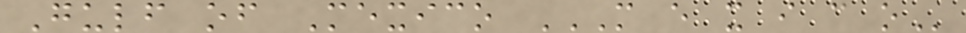Gulf of Mexico M E X I C O
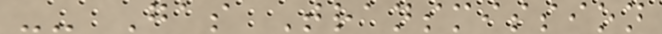-- Gas Transmission
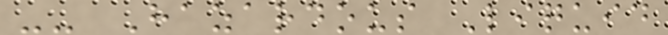-- Hazardous Liquid
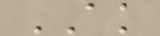AK
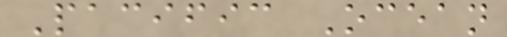Pacific Ocean
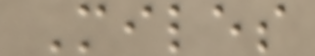Miles
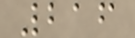216
